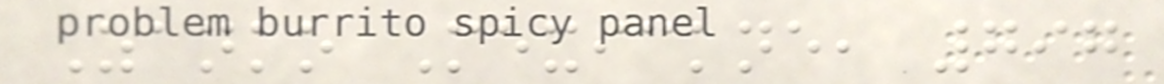Zanko Mexickne, 797
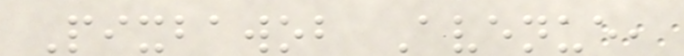Pixbawob Avenue,
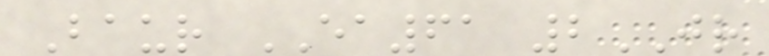Baur EA61 2JR
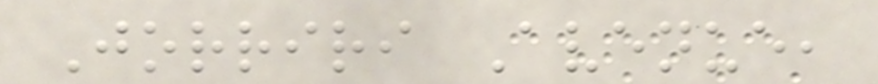Jorriri Avenue,
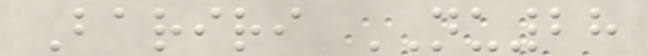Bariri NU28
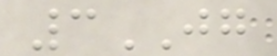3JG
